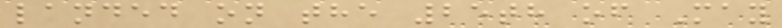landed on the 25th of May
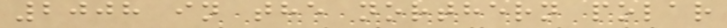2008 in the northern polar
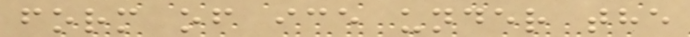form of ice under the
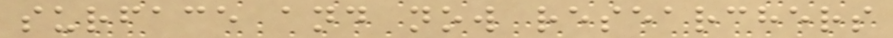surface and now researchers
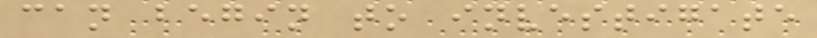can begin to investigate
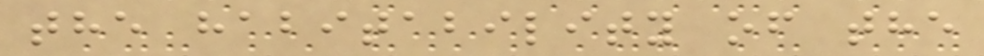the habitability of the
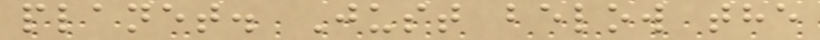planet. Just below the
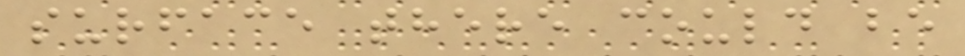surface there could be
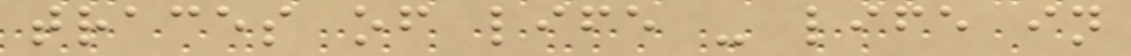traces of life - life in
